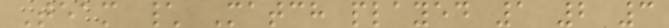Team \ Match played 1 2 3
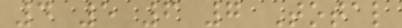4 5 6 7 Total
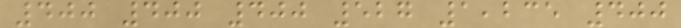400 400 400 527 1,235 400
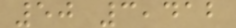50 3,412
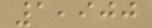1,900
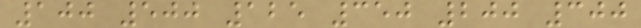100 500 125 350 200 300
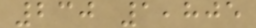230 1,805
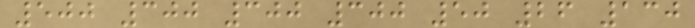500 300 300 300 50 26 130
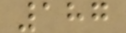187
